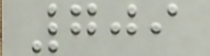709
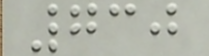730
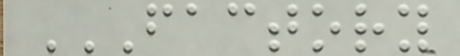FACTORY
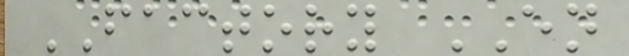FACTORY EN
